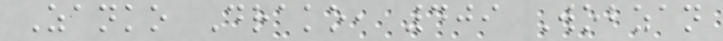Zanko Drako, 409 Wobzan
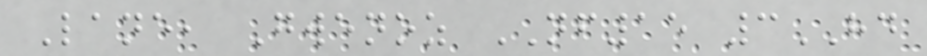Lane, Gwenoz NF15 3HD
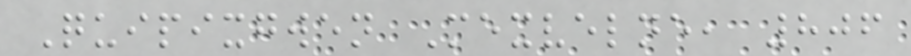Quipixgwen Mexvelne, 806
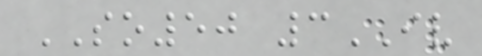SO50 3IV
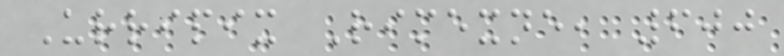Urripix Rimexne, 600
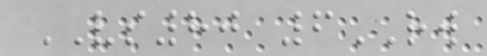VS80 6RW
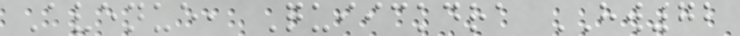Avenue, Quiickdra HW72
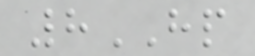8HP
